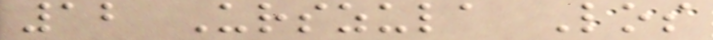12 Urszula Los
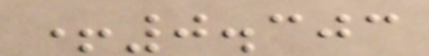+0.303
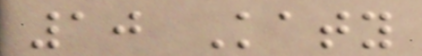10 Katy
